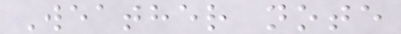Weather note
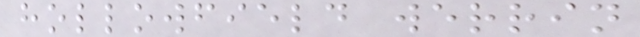hollowfield werrin
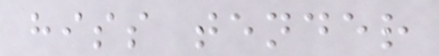hiss tender
